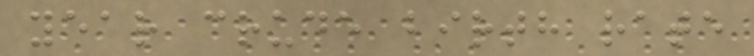year crude birth rate
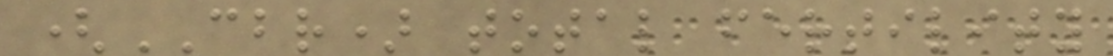(CBR) total fertility
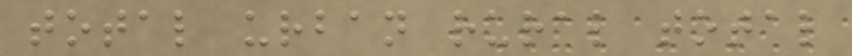total urban rural total
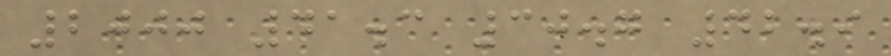2000 41.3 30.7 42.9
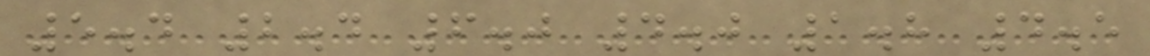5.4 2.4 6.0 4.0 1.8 4.5
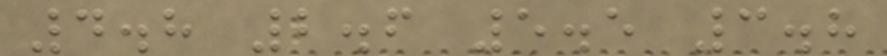4.8 2.6 5.5 3.8
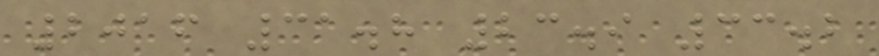2016 31.8 23.9 33.2
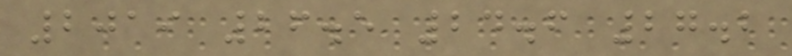2019 26.5 24.6 27.2
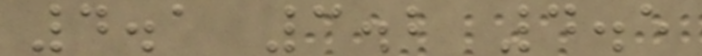4.1 3.2 4.5
